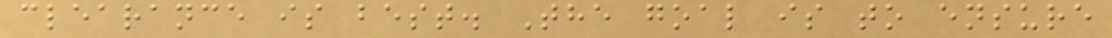clearance is best. The goal is to ensure
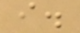i.
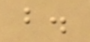b.
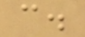c.
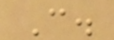C.
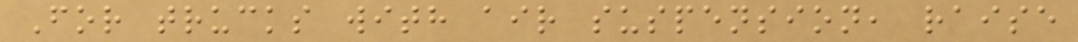For trucks with air suspension, raise
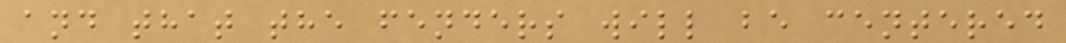and that the fenders will be centered
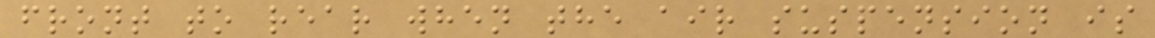front to rear when the air suspension is
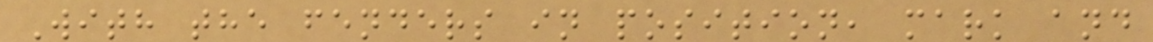With the fenders in position, mark and
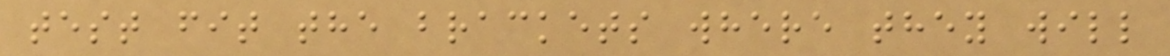test fit the brackets where they will
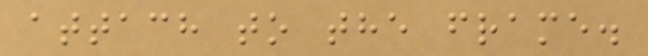attach to the frame.
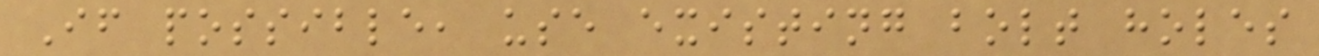If possible, use existing bolt holes
